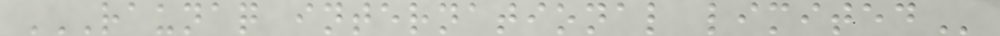RAUNAQ INTERNATIONAL LIMITED
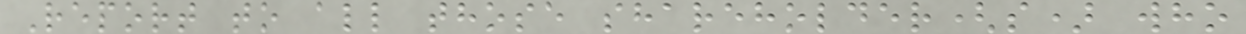Report to all those shareholder(s) who
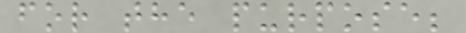for the purpose;
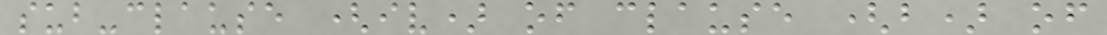sub-clause (iv) of clause (b) of
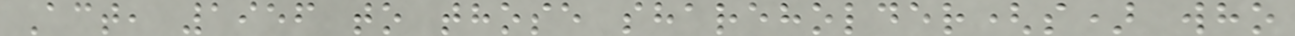Act, 1956 to those shareholder(s) who
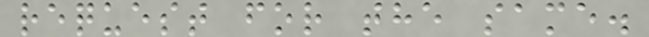request for the same.
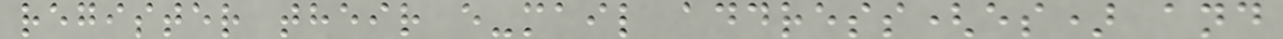register their e-mail address(es) and
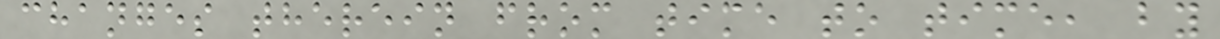changes therein from time to time, by
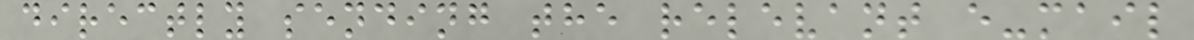directly sending the relevant e-mail
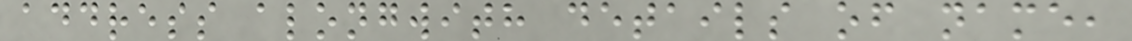address alongwith details of name,
